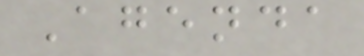Agenda
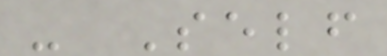- Self
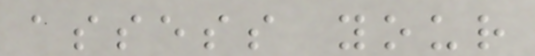assess your
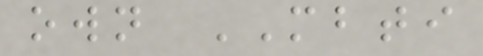own MBTI
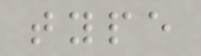type
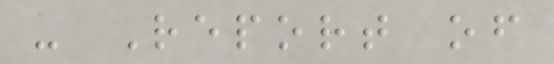- Report of
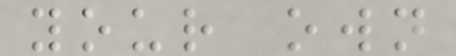your own
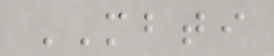MBTI
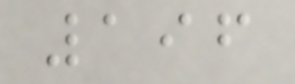196
